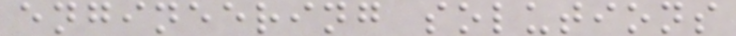engineering solutions
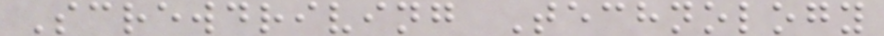Screwdriving Technology
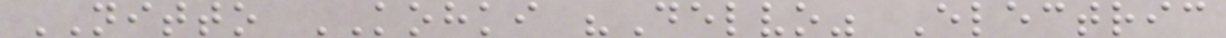NITTO KOHKI "Delvo" Electric
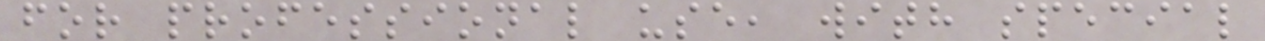for professional use, with special
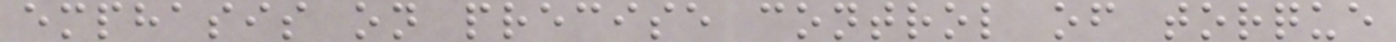emphasis on precise control of torque
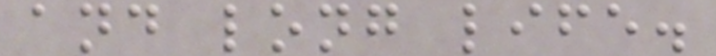and long life.
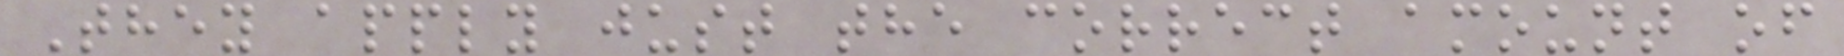They apply just the correct amount of
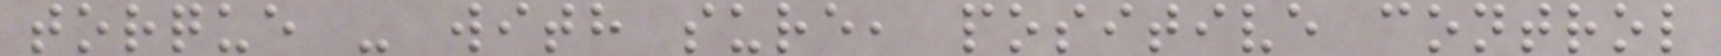torque - with sure, positive control
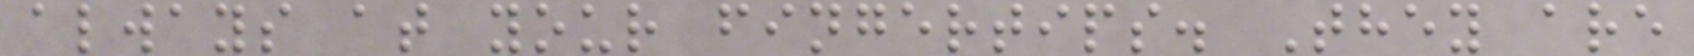always at your fingertips. They are
